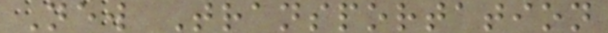New Transportation
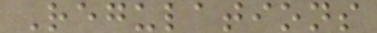Regulations
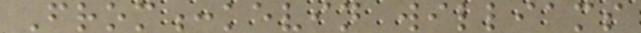From:kevin williams
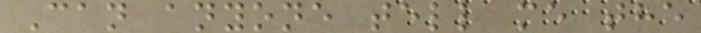Can anyone tell me the
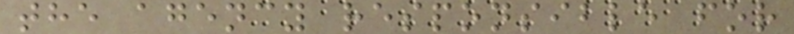the agency responsible for
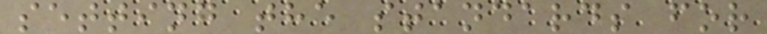setting the standards for
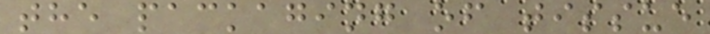the packaging of tissue
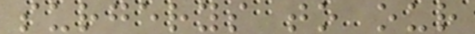surgerys to our
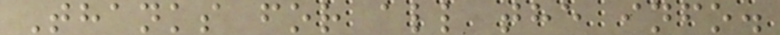Thanks for all the info.
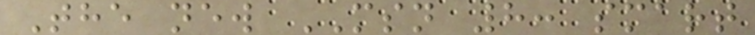The new MSN 8: smart
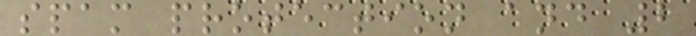spam protection and 2
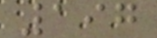197
